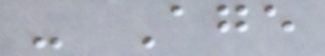- Age
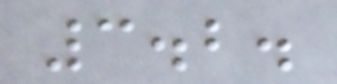3.2.
